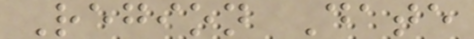Region Date
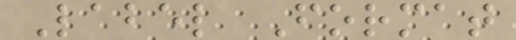Label Format
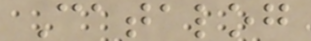Catalog
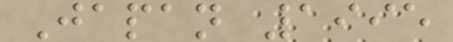Japan 1995
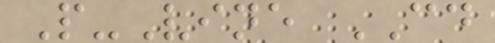P-Vine CD
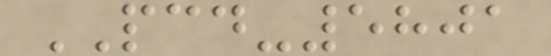PCD-5801
